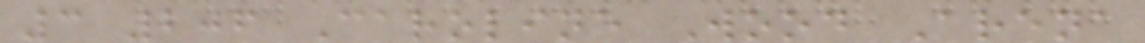3 206 Caroline Wood Arena
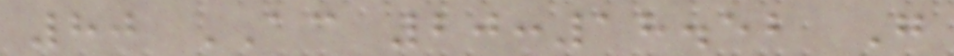80 AC 20:18.52 G
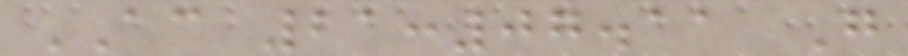AC 21:07.11 G
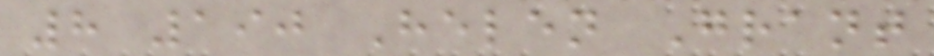8 190 Helen Grant
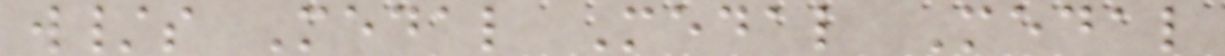w/s Medal Medal Medal
